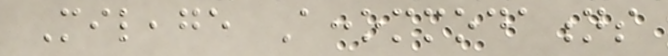Mileage Accommodations
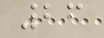26
